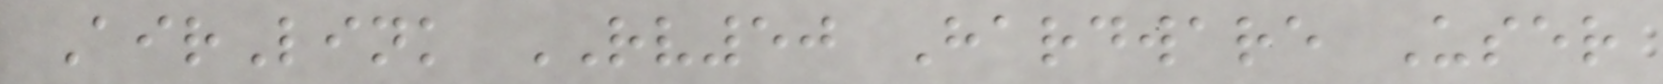AirLink RV50 Hardware User
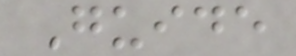Guide
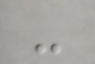-
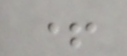+
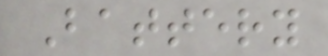Battery
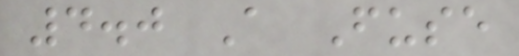4.0 A Fuse
